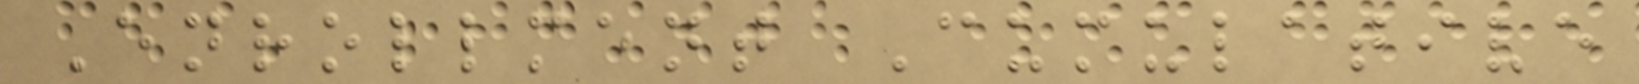Enrollment Cumulative
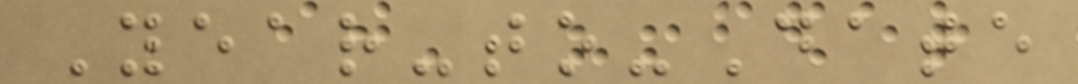Year-to-Date
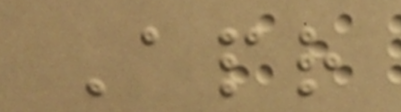Apr
